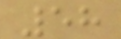58
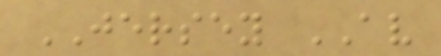JERSEY AV
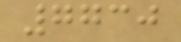7730
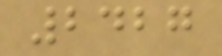2427
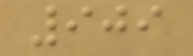909
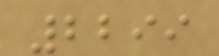2299
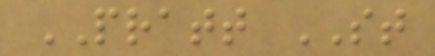PRATT ST
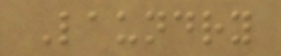Laundry
